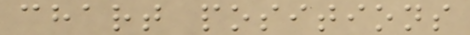chart positions
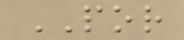POR
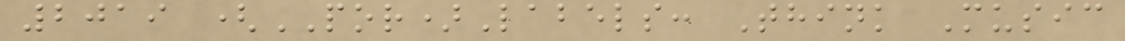2019 (POR)Labels: Think Music
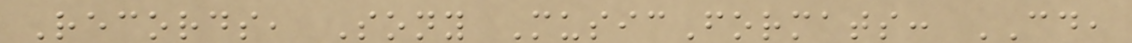Records, Sony MusicFormats: CD,
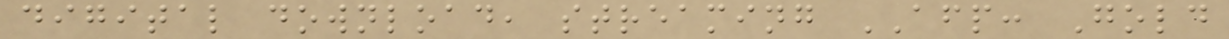digital download, streaming AFP: Gold
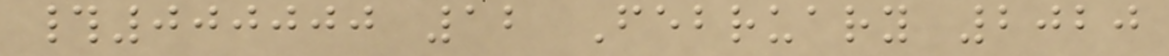#000000 12 February 2020
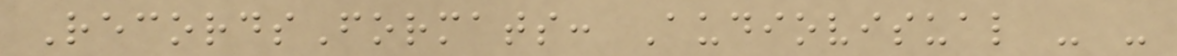RecordsFormats: Audiovisual - -
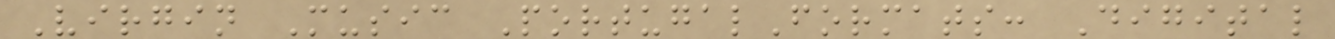Virgin Music PortugalFormats: Digital
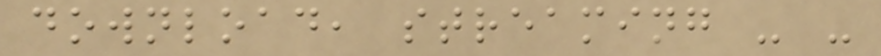download, streaming - -
